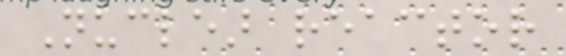Nuclear reactor
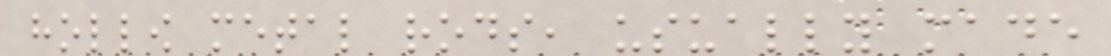hollow metal rods, usually made
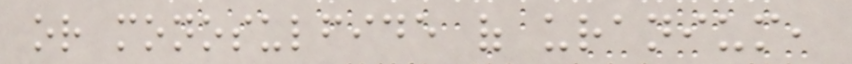or monosulfide of uranium,
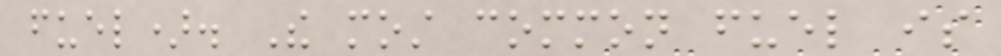fuel). The most common fuel is
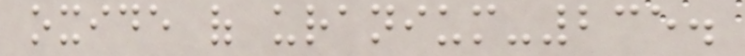oxide of uranium-235.
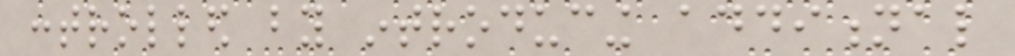controlled by introducing additional
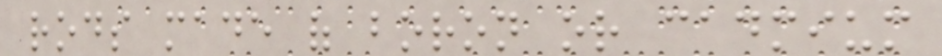rods made of boron or cadmium
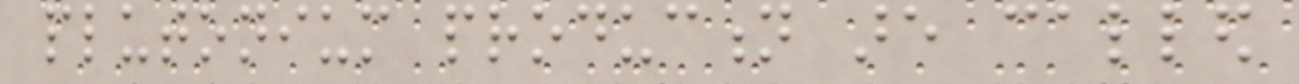plutonium production are called
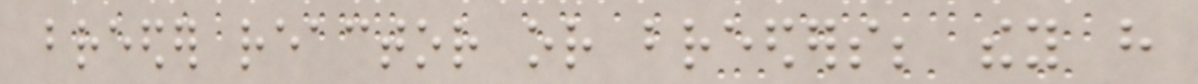breeder reactor or breeders; they have
